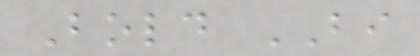Bold BI
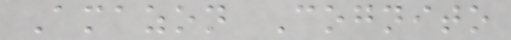Amazon Cognito
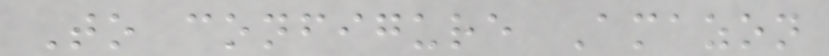To configure Amazon
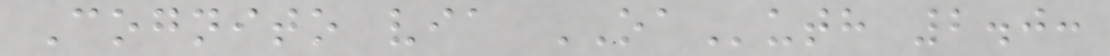Cognito via OAuth 2.0:
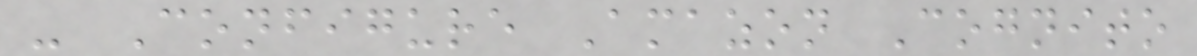- Configure Amazon Cognito
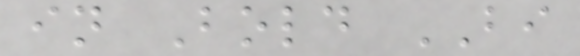in Bold BI
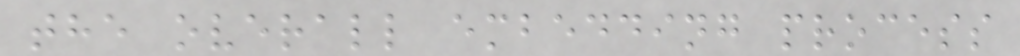the overall embedding process
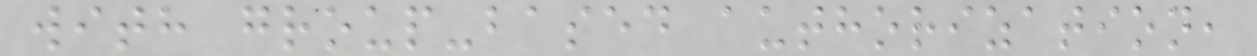with group-based authorization,
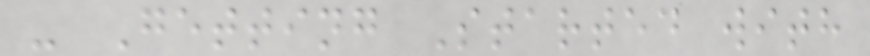- Getting Started with
